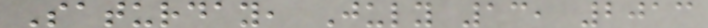Saturday, July 13, 2013
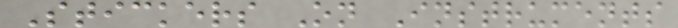Stickers On Instruments
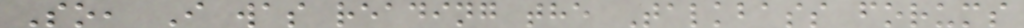So, I was reading the Talkbass forums
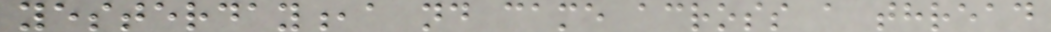yesterday,a nd came across a thread
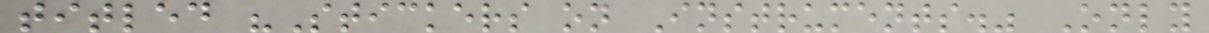titled "Stickers on Instruments." Only
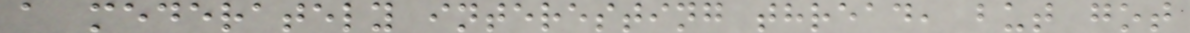a mederately interesting thread, but got
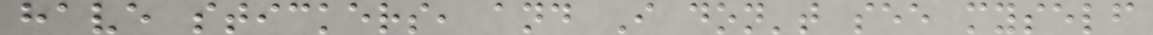have stickers, and I don't see myself
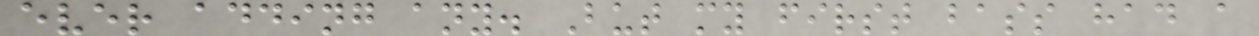ever adding any. But my first bass had a
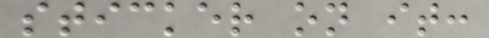sticker on it:
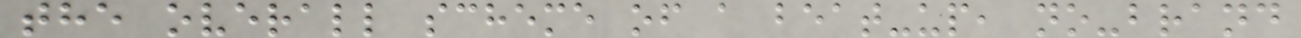the overall scheme of a beat-up, no-brand
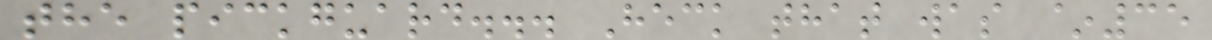the pickguard... Heck that was ~35
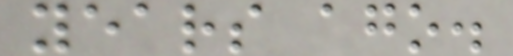years ago.
